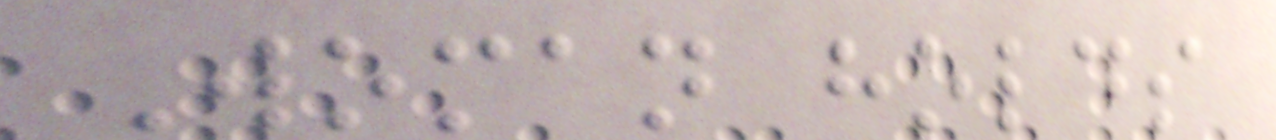Woman holds
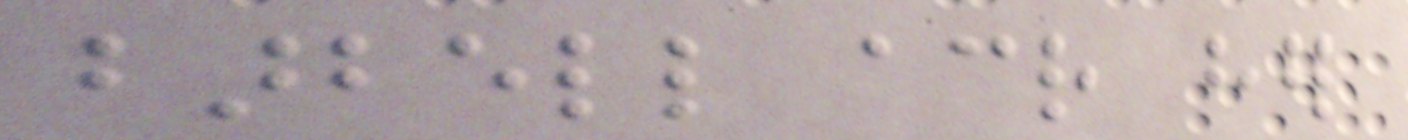barbell across her
